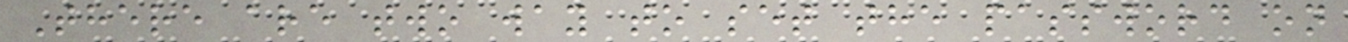There are two way to set the password on
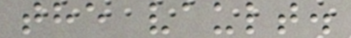the vault.
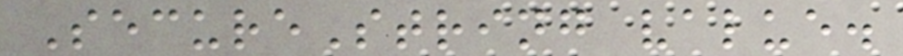SecureString value.
